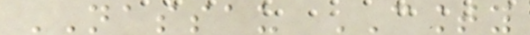NASSAU COUNTY
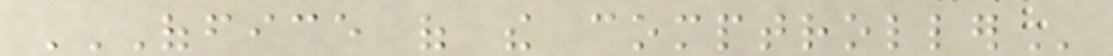OFFICE OF THE COMPTROLLER
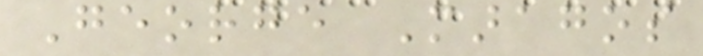George Maragos
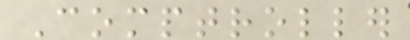Comptroller
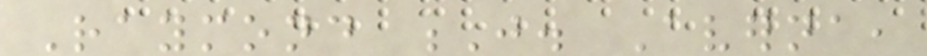Raymond J. Averna,
